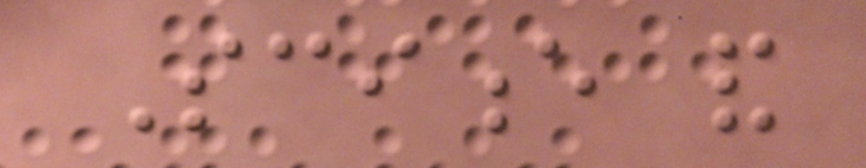Science and
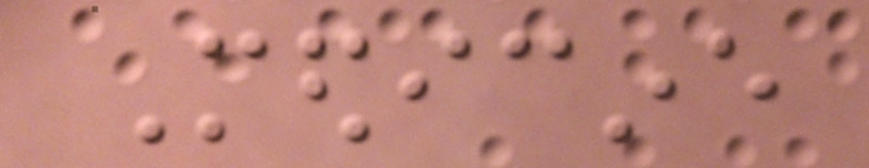Medicine
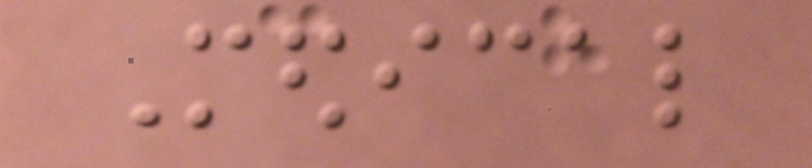Medical
